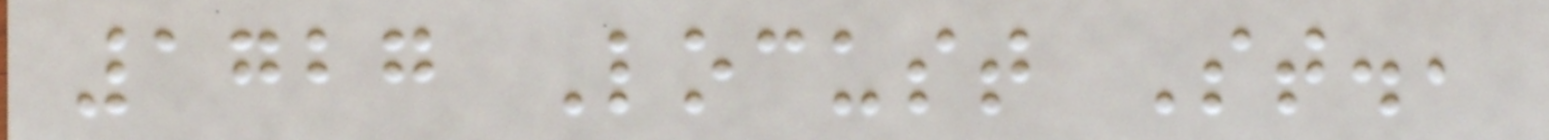1727 Locust St.,
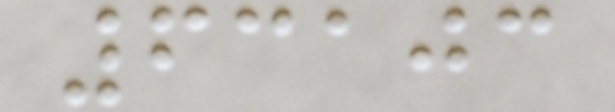63103
